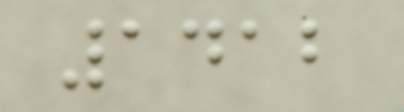1412
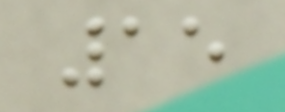15
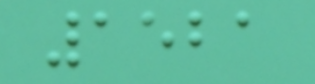1521
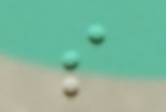s
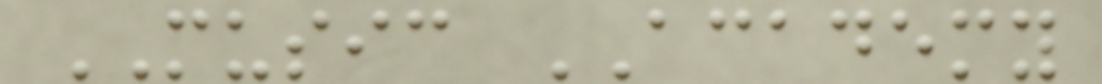MUSIC ACADEMY
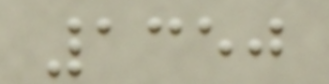1350
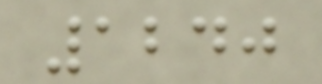1240
